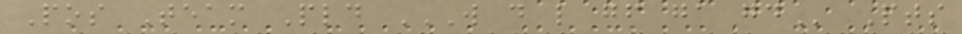Pos Team Pld W D L GF GA GD Pts
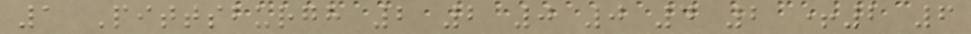1 Pittsburgh 2 2 0 0 4 2 +2 6
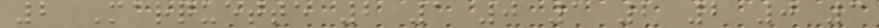2 Marquette 2 1 0 1 2 2 0 3
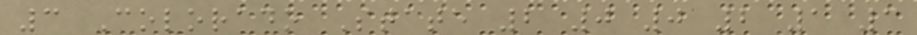3 Colorado State 2 0 0 2 1 3
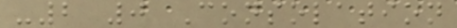-2 0 Consolation
